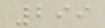299
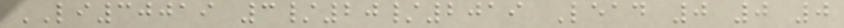LI30019 3/20/2019 Lead 0 0 0
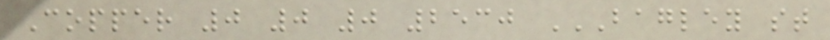Copper 0 0 0 2530 BAGLEY ST
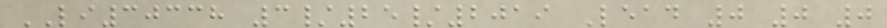LI30338 3/25/2019 Lead 0 0 0
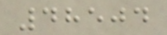48504
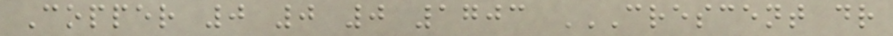Copper 0 0 0 1703 CRESCENT DR
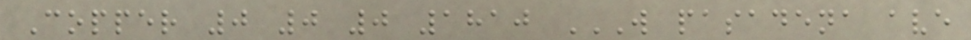Copper 0 0 0 1810 W PASADENA AVE
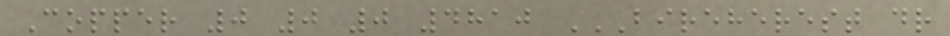Copper 0 0 0 4810 BIREHEREST DR
